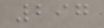297
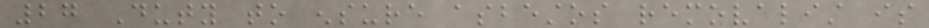27 Duty to ensure asbestos removalist is
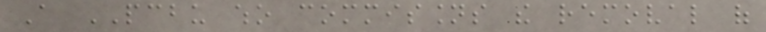A PCBU who commissions the removal of
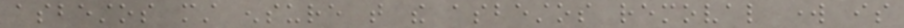asbestos must ensure that the asbestos removal work is
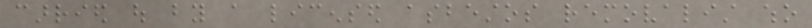carried out by a licensed asbestos removalist who
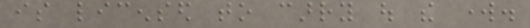is licensed to carry out the work.
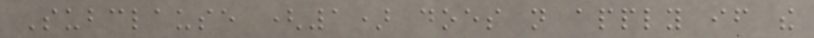Subclause (1) does not apply if the
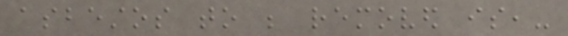asbestos to be removed is,-
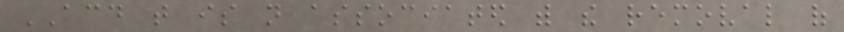ACD that is not associated with the removal of
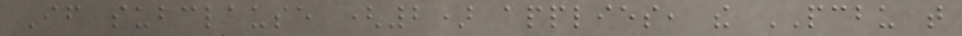If subclause (2) applies, the PCBU that
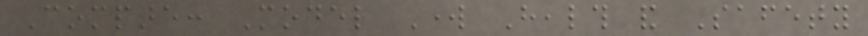Compare: Model Work Health and Safety
